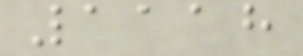1118
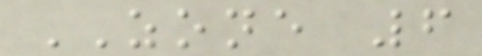ZONE 6
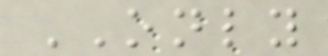ONLY
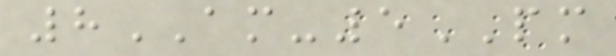8AM-5PM
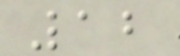12
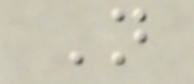N
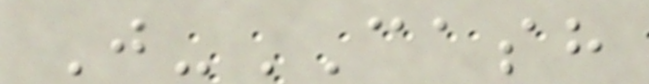J-CASH
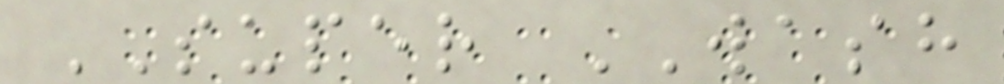SUPER WASH
